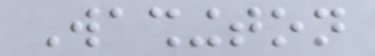Washington
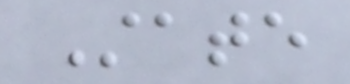State
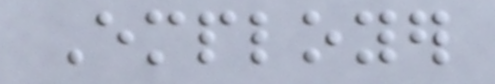Employer
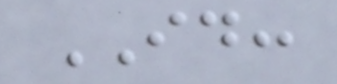ID:
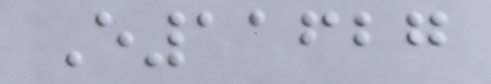E11627
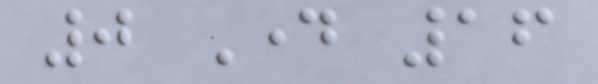0 Day 16
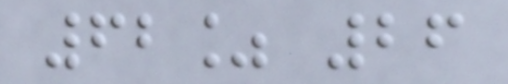62% 26
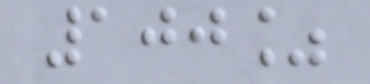100%
